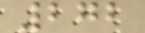272
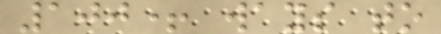100+ ways to
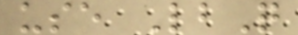use LbQ
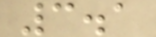3.1
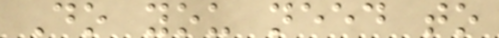Do you need to
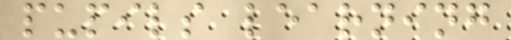pupils learning
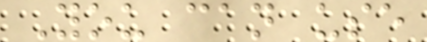You can use
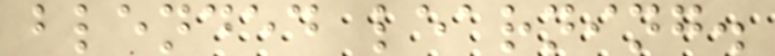blended learning.
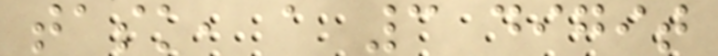task, a 3 digit
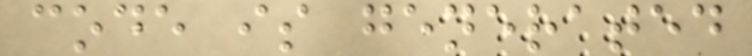code is generated
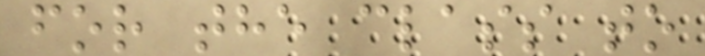for the class to
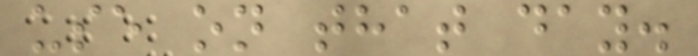use on that day.
